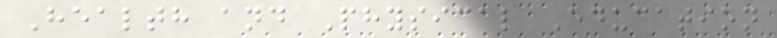Health and Physical Education
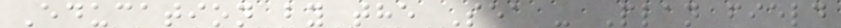Education by the Sea - Plan field
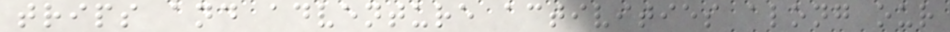trips and adventure activities along our
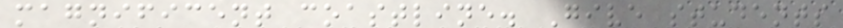magnificent coastline. Give students
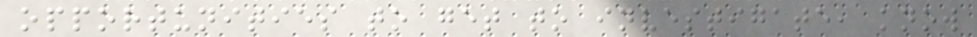opportunities to get to investigate, know
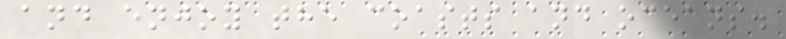and enjoy the coasts and oceans.
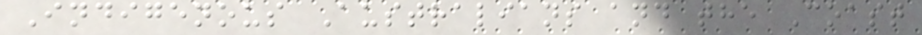Indigenous Australians and the Coast
